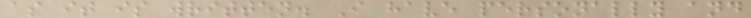as it is written. I have personally and
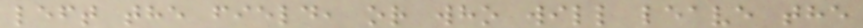left the field, or who will leave the
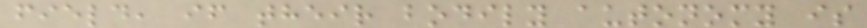field, if their bodily autonomy is
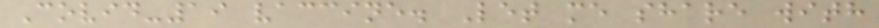Covid-19 vaccine. Let me share with
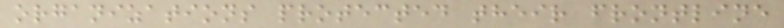organizations protected their frontline
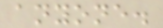anyone.
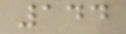144
